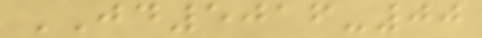JD5016-00
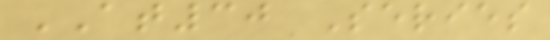AT30 Series
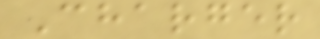Charger
